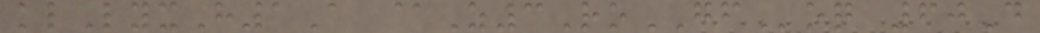klLyxH1A @Z3RoGFoq 60D
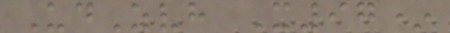UdZvh X97*
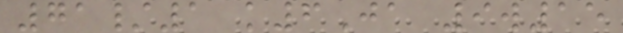71/1 k6Ja 9w15
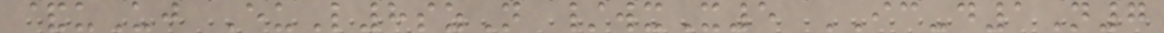&uUj EuL8szN /wxX5 IC-d1N7
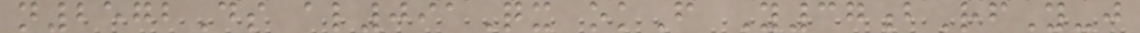n2572Ds al091Qx okF Y37bRfY-j
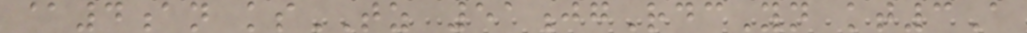@4an ksTZ 51jgRdcYn kt3A
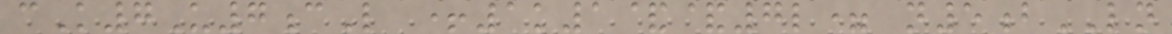cK7U7cL +1k1&&7l= n5bLN
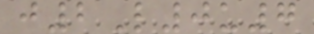j2L0u7
